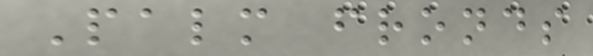Palm fronds
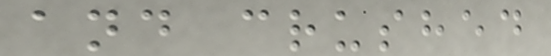and crushed
